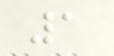1
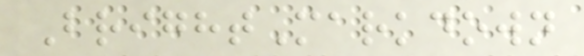BrightMarkdown
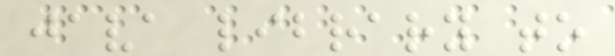java library to
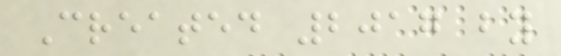Created 2017 by
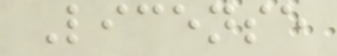License
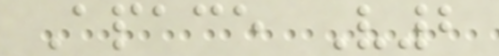Apace V2
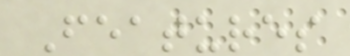Features
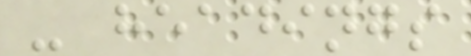- headings
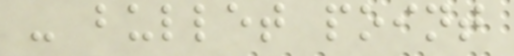- bullet point
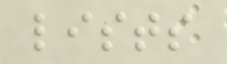lists
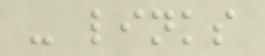- links
